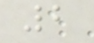2
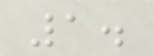1.
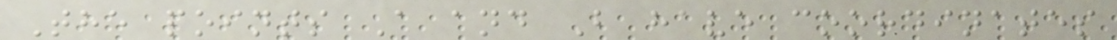The points A and B have coordinates
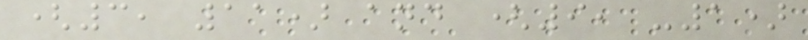(3, 11) and (9, -1)
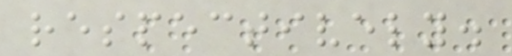respectively.
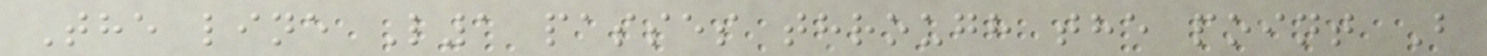The line L1 passes through the point B
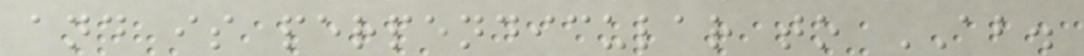and is perpendicular to AB.
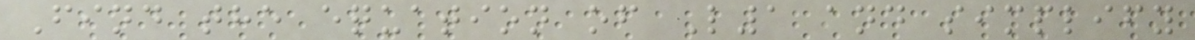Find the equation of L1 and simplify
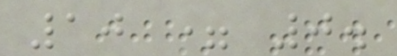10 = 0.
